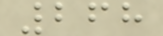268
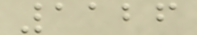1126
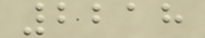2218
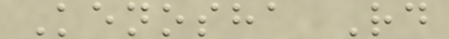Kenosha Rd
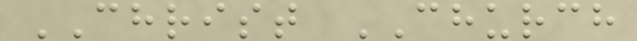CHRIST CHURCH
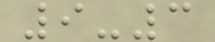9-3
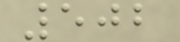502
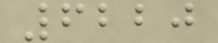6220
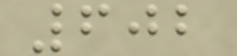602
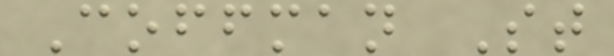Coffman St
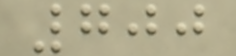700
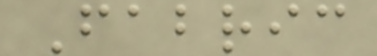Fabric
